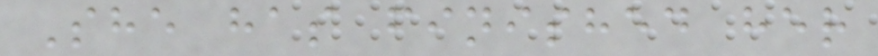She has finished her
